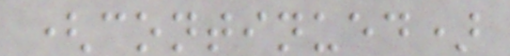(continued)
